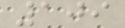109
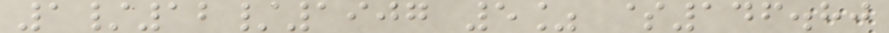1/12/1907 5% $146.80
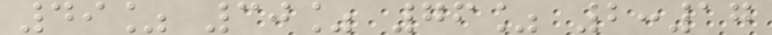49% 30% 76% 2:17
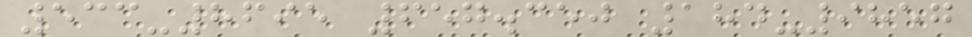533-8695 657.350 184-9857
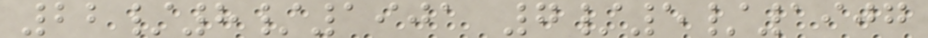22/8/1901 7/5/1907
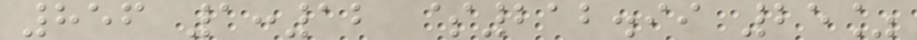856 1:12 $212.99 25%
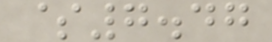$7.47
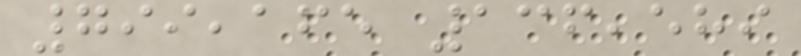799,165 136,589
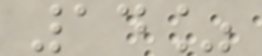14%
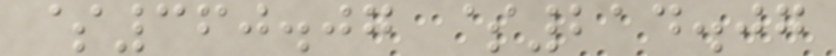$360.07 $214.07
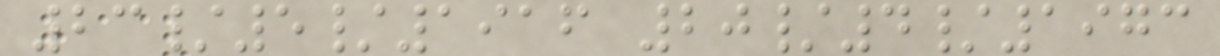23/5/1916 20/4/1973
